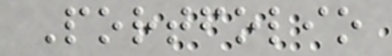Portfolio
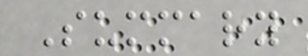Summary
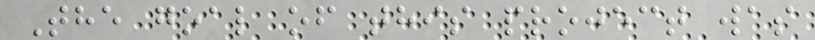The goal of this project was
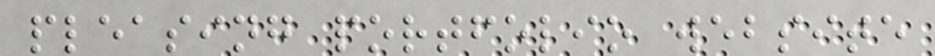pleasing portfolio website
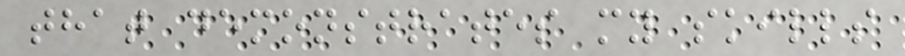that demonstrates my skills
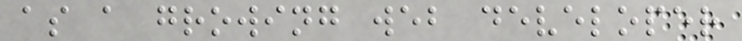as a growing web developer
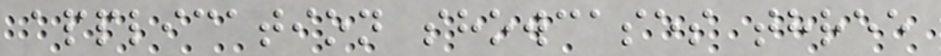application showcases three
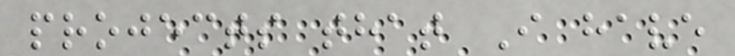projects that I have
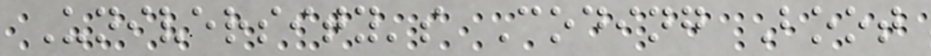University's Coding Boot
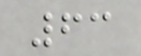63
